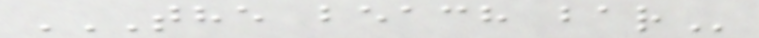THE BEACH BAR
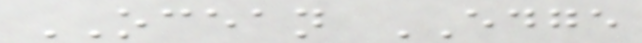OCEAN EDGE
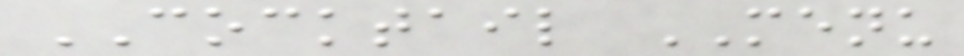COCKTAIL MENU
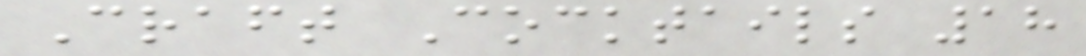Craft Cocktails 18
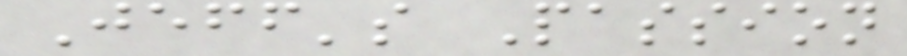Jeff's Passion
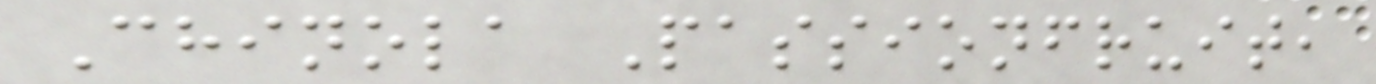Chinola Passionfruit,
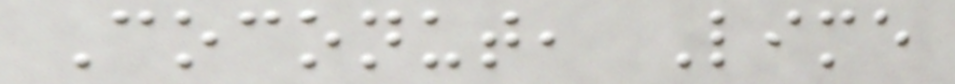Coconut, Lime
